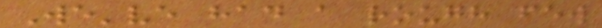We've had a rough few
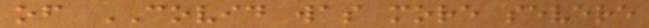of COVID was more severe
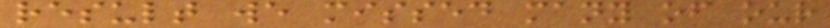result we missed many of our
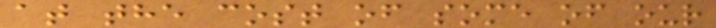at the cost of some of our
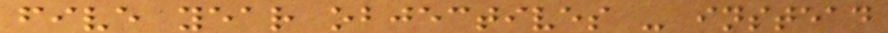five year objectives - instead
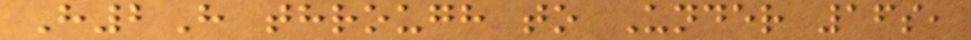H2H through to Under 16s,
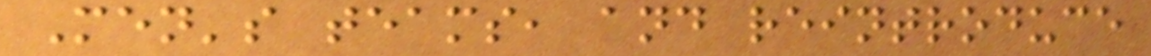Men's teams, and reintroduce
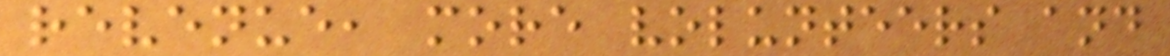revenue, more volunteers and
